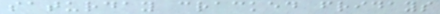saturday cracked fridays
